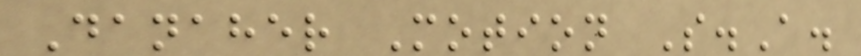Danaher Motion S.A.
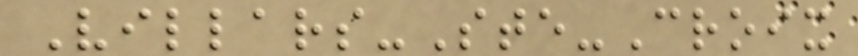Villars-Ste-Croix
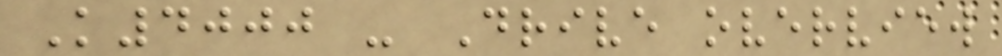K4000 - Drive overview
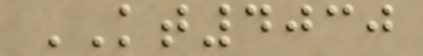KT4030
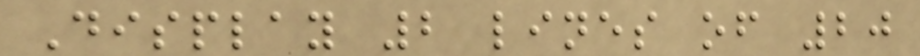Display 2 lines of 20
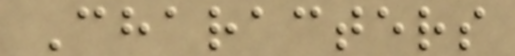Characters
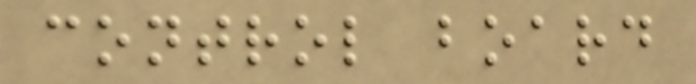control board
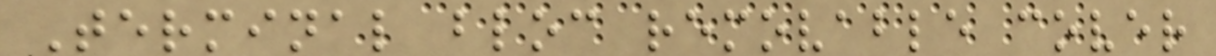Terminal bloc removable cover
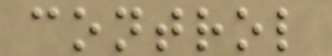control
